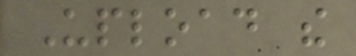Upload the
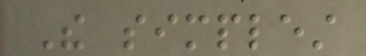The simplest
